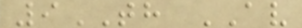9TH AV
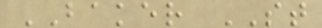BAKER ST
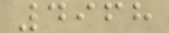4968
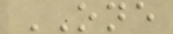ONE
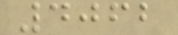4062
